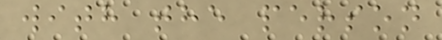with the person
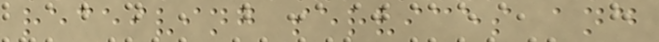receiving services and
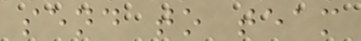send to team
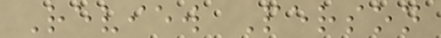Review Person
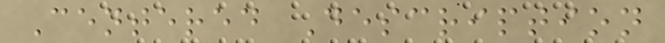Centered Description
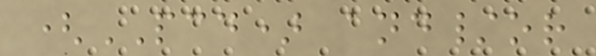(PCD) and/or
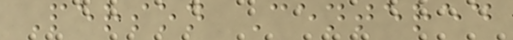Person Centered
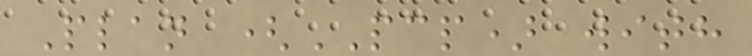Plan (PCP) with
